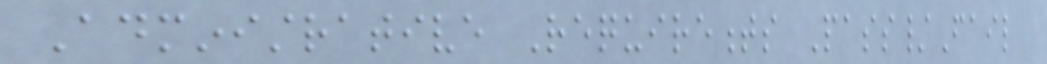Administrative Requirements Pass/Fail
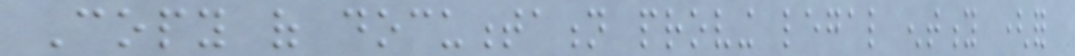Copy of documentation proving legal entity (for
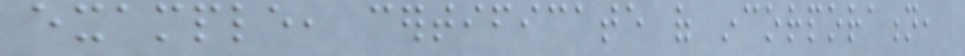example, certificate of incorporation,
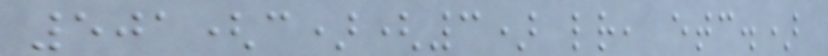501(c)(3) letter, etc.)
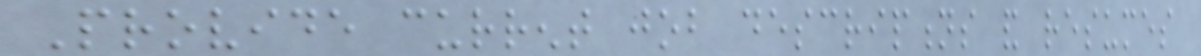Provide current job descriptions and resumes
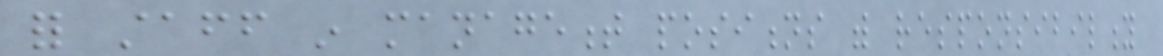for staff in management positions with responsibility
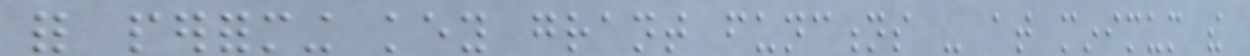for performing key grant functions - at minimum the
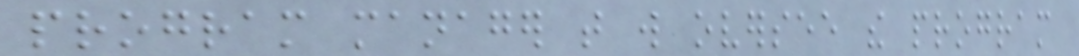program manager that will oversee the program
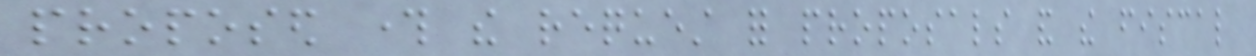proposed through the request for proposals and the fiscal
